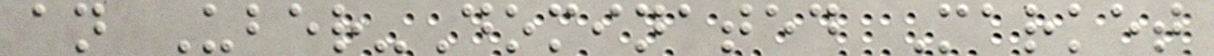an Uber-Dominated Market
